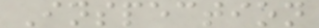Inspection
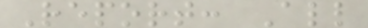Report: All
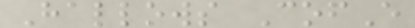Hallows CofE
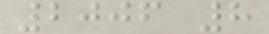2006 8
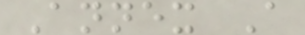Annex A
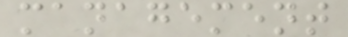management
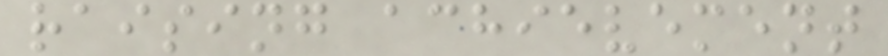raising achievement
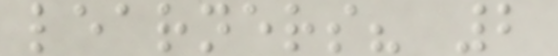learners? 2
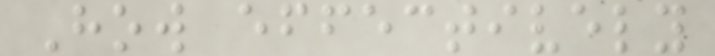How effectively
